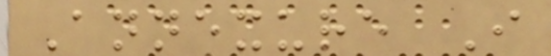Annexure I
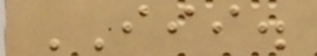III.
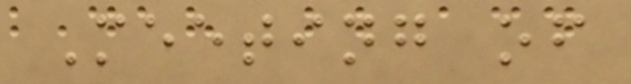Meeting of
